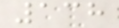138
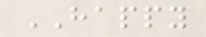HAPPY
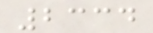2334
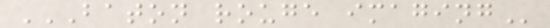BATON ROUGE IMAGING
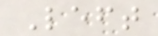Left
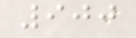900
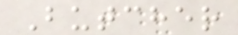Butcher
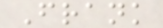Frank
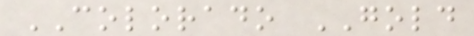COLORADO GOLD
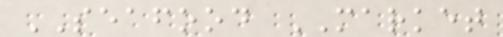SEAFOOD MARKET
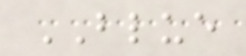BLUE
